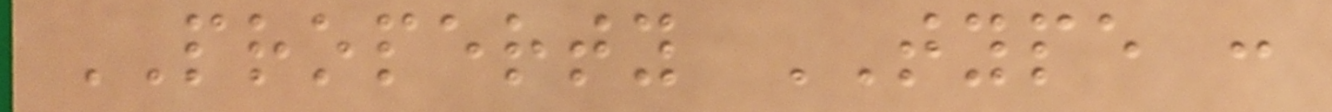PROPERTY TYPE :
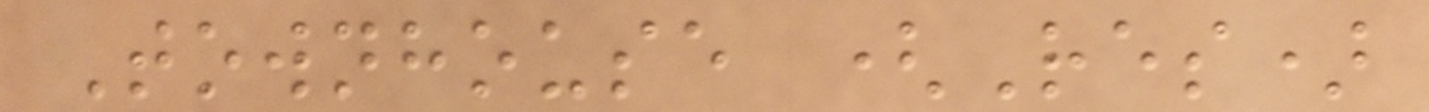Townhouse (Res)
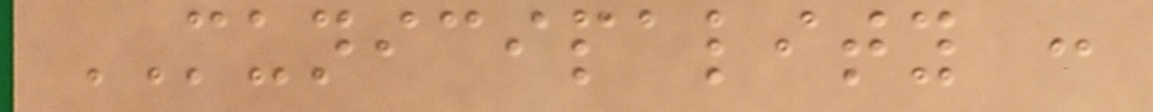MUNICIPALITY :
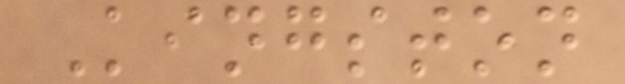Kingston
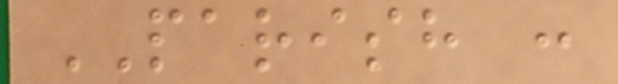PARISH :
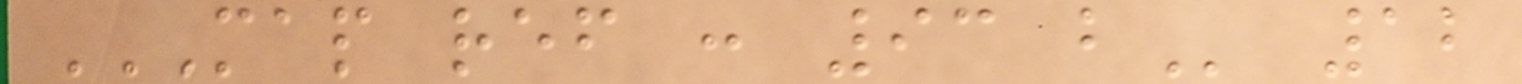MAP REF : 93 B 12
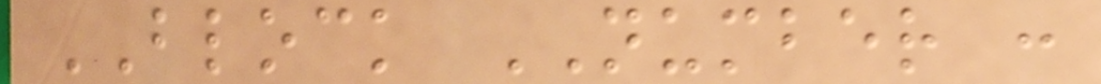BLOCK NUMBER :
